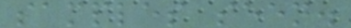samples seen.
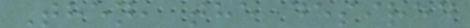Then, the desired
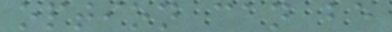option can be
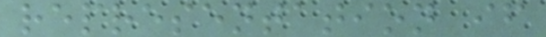representation if
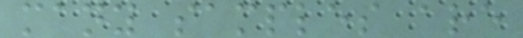many samples are
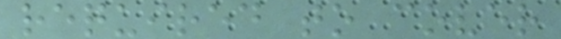required to cover
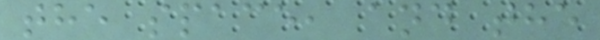the space, and the
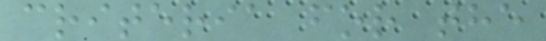criteria for the
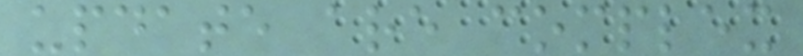update are complex
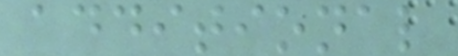additional
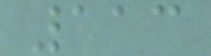113
